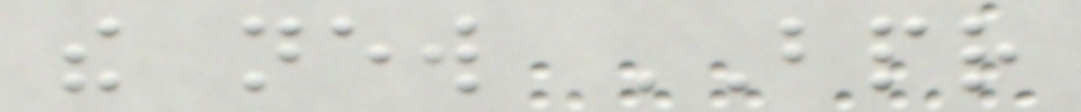the new BPR
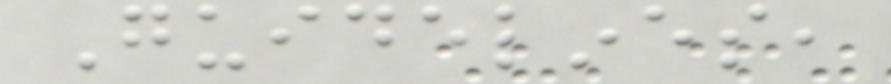Guidelines,
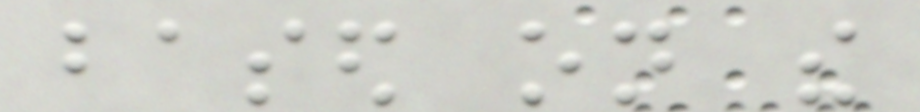based on the
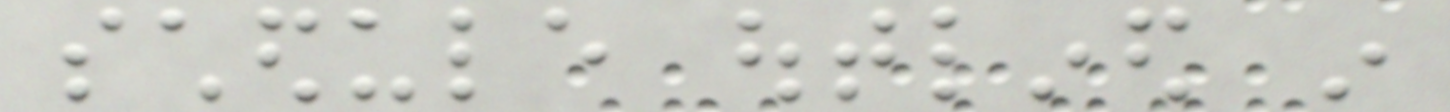schedule outlined in
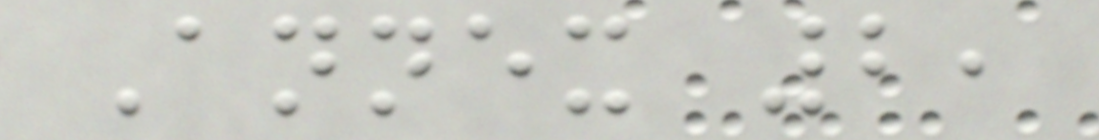Annex 2,
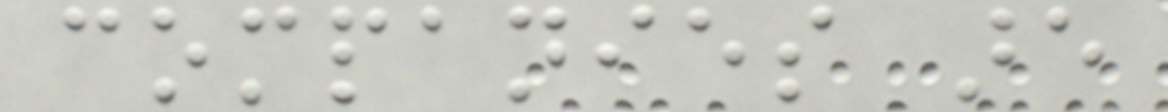companies are
